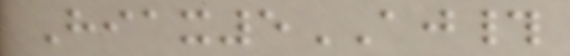Hiax5AJ#
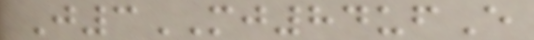J3MJ84ufE
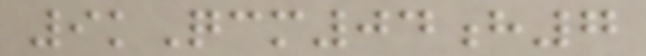9kQcm04h7
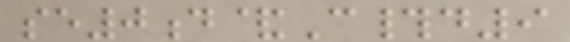se0d&C#d9
